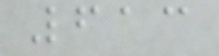613
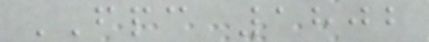FPC 1802
